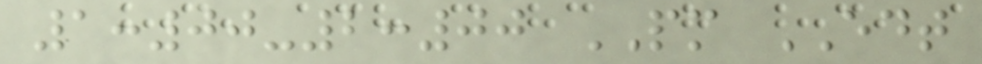1:00-2:00 PM EDT
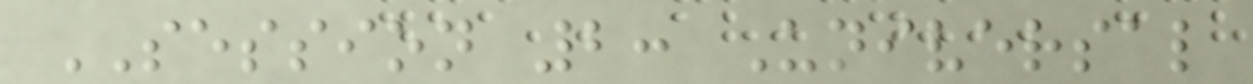SESSION 2: Universal
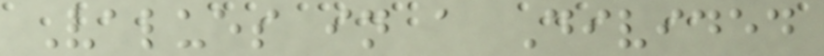Values in a Divided
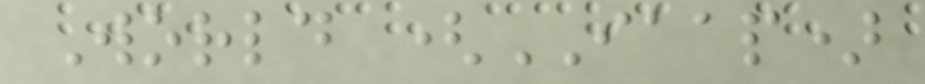World (IAAP)
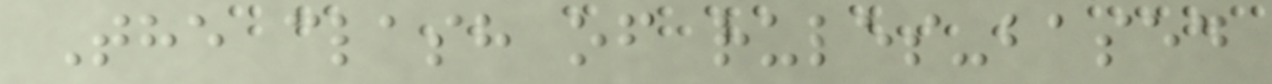The clash of rules-based
